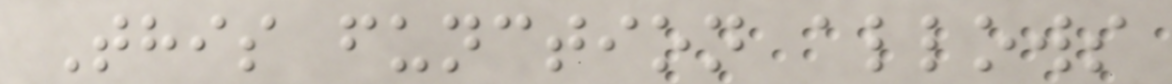This function allows
